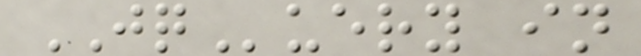JQuery in
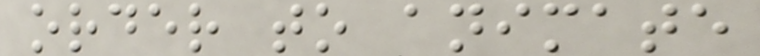order to animate
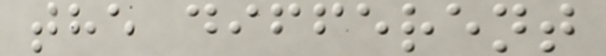the different
